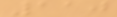110
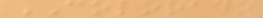COLORADO
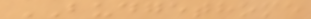BUDGETHOME
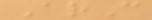ArC
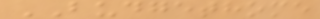BUDGETHOME
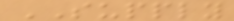SUPPLY
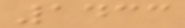1433
